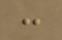:
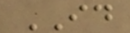ID
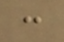:
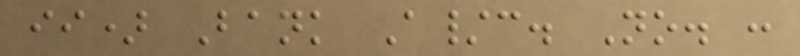ii) Bank A/c. No. :
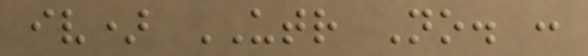iv) UTR No. :
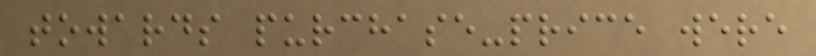towards purchase-price were
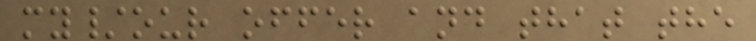my/our offer and that the
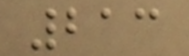213
